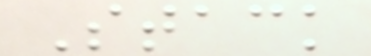Stack
